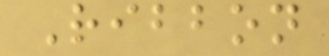Ribbon
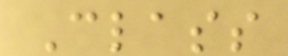Class
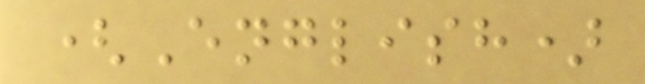(English)
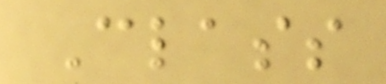Class
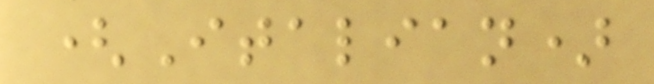(Italian)
